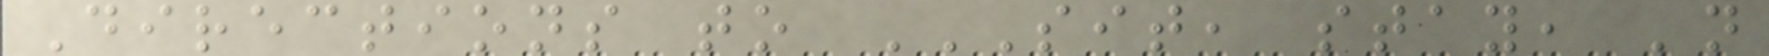Directions to SIT, STAY, 'N
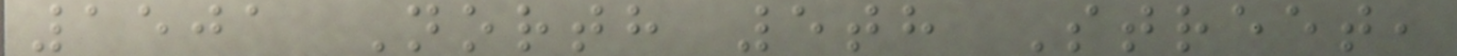1501 North 5th Street,
